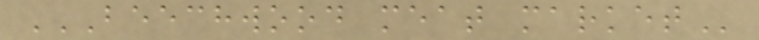BEECHWOOD MEAT MARKET
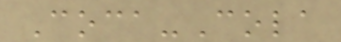Coca-Cola
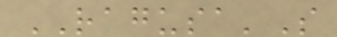RAGUSA'S
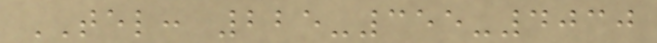TEL: 225-355-4030
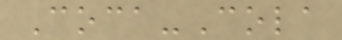Coca-Cola
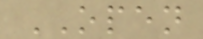OPEN
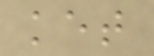ket
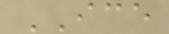ICE
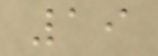19
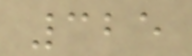325
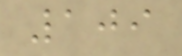109
